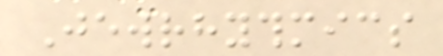Jewrhythmics
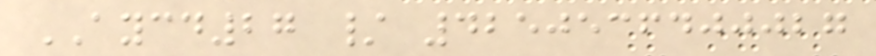AYCD27 / 4250536400027
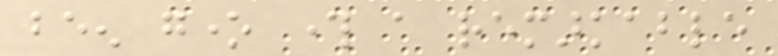been gone through a remarkable
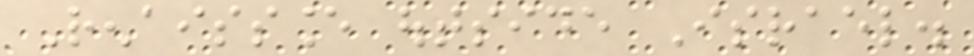Renaissance outside Israel.
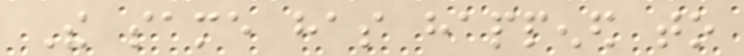The same has happened to
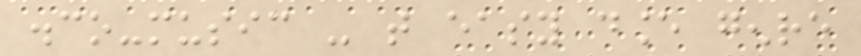disco-music - that easy dance genre
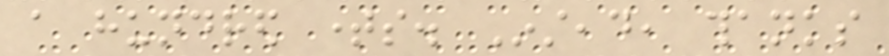a hundred times. Instead, thanks
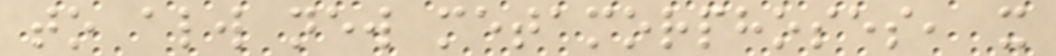to always new metamorphoses, it
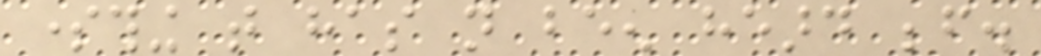something that has not been heard before.
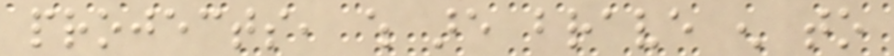projects, which are brave enough to
